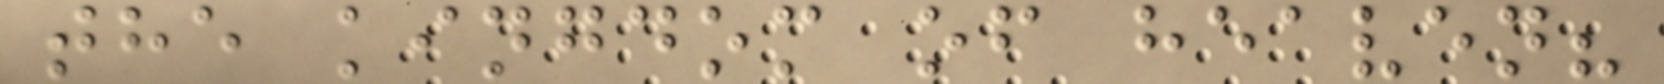the kingdom of heaven?
